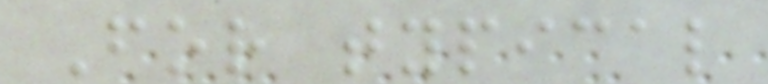For typical
